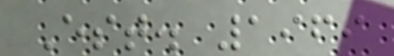Est. 1969
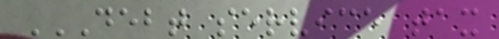DEBT SERVICE TAX
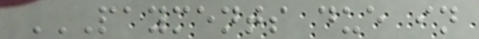PAYMENTS DUE IN
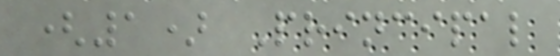(1) Principal
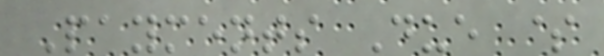Payments Due $
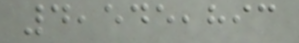4,545,893
